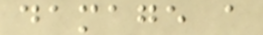damage a
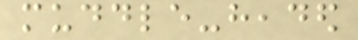muddle-headed
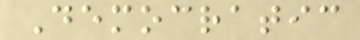Democratic
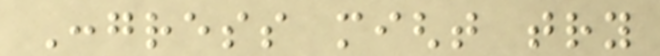Congress might try
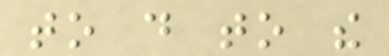to do to the
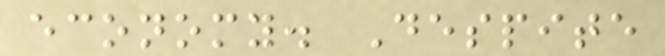economy. Despite
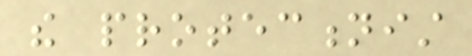the protectionist
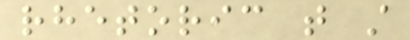rhetoric that still
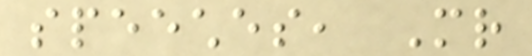speeches, Mr
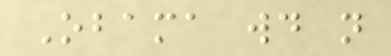Obama would not
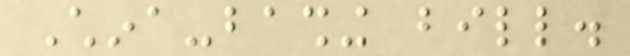China-bashing bill.
